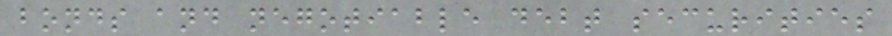bonds and negotiable debt securities
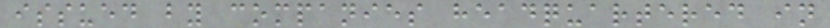issued by companies headquartered in
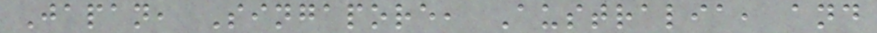Japan, Singapore, Australia, and
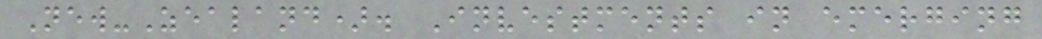New-Zealand). Investments in emerging
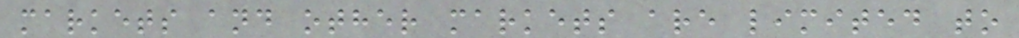markets and other markets are limited to
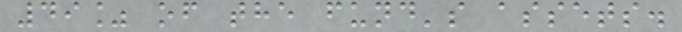49% of the fund's assets.
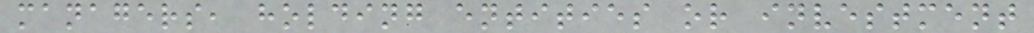managers, holding entities or investment
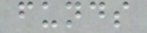funds
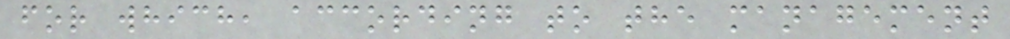for which, according to the management
